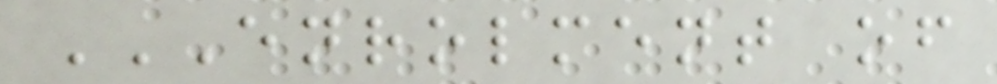ENROLMENT OF
